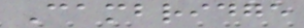Cambridge
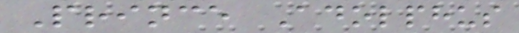Prince Adolphus
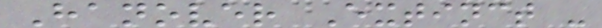Hanover Extinct -
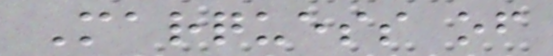Marquess of
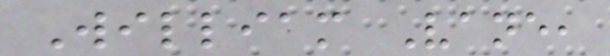William Vane,
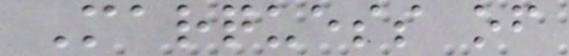Marquess of
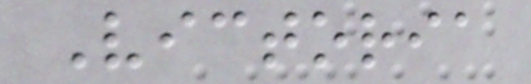Victoria
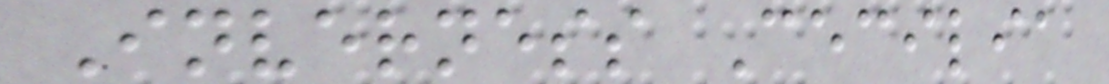Inverness Cecilia
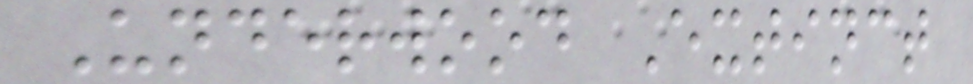Underwood Extinct
